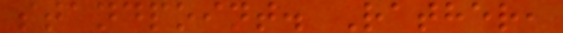standpoint. Rather,
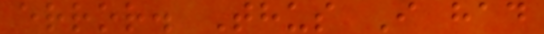error. Thus I had
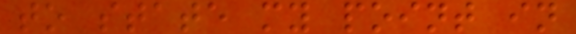to state my point in
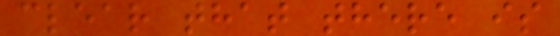clear that there is
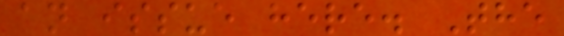an issue here. The
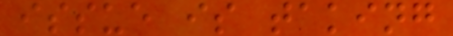issue is taking
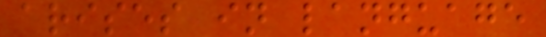arises in language
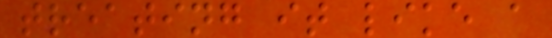treating it like a
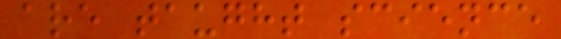are taught science
